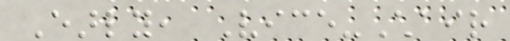Early, Vice-Chair
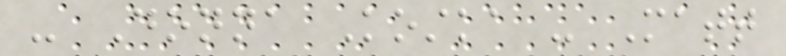- Donna Kostka - Matt
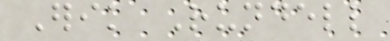Erik Rundell
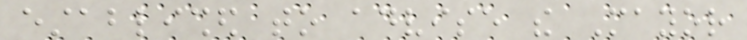established to advise the Mayor
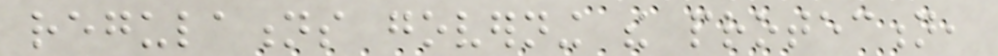regulations governing the protection,
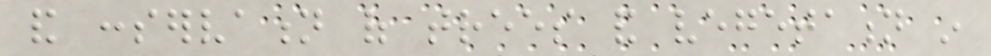and conservation of trees and vegetation in
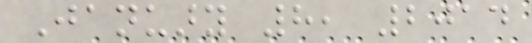January 8, 2014
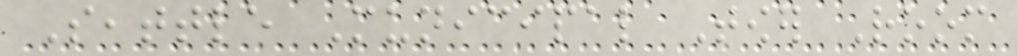Seattle Municipal Tower Room
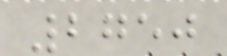2750
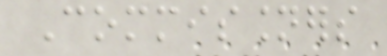Commissioners
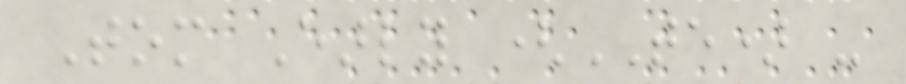Tom Early (TE) -
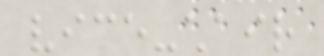vice-chair
